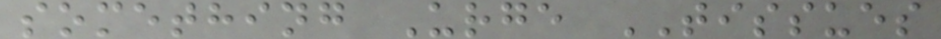something Urge TISSUES
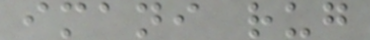imani rug
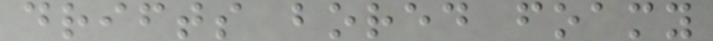drifts bored foamy
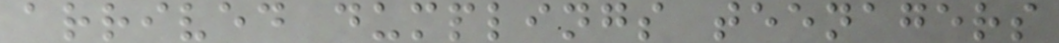arrived dumplings teenagers
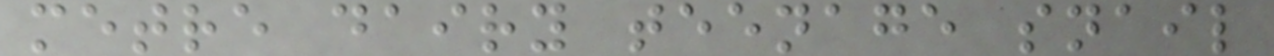metre dairy teenage snail
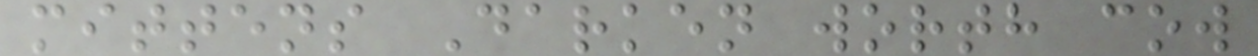mittens Darken worth cow
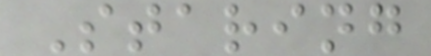Staring
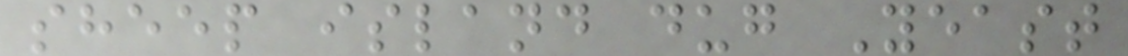sheep island dug Yeast
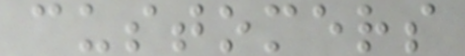customers
